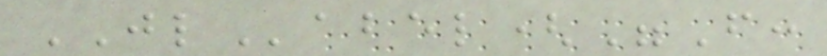JLabel("F:
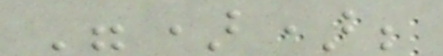"));
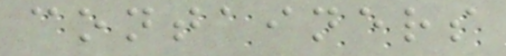containers
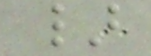}
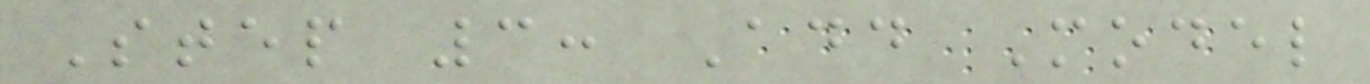Step 3: Add Model
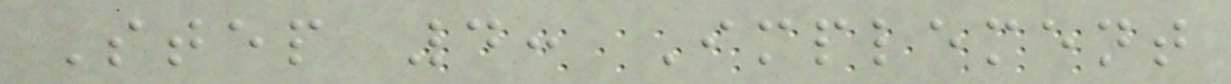Step 4: Implement
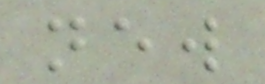new
